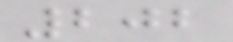202
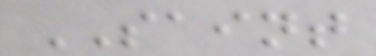SAINT
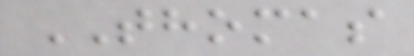THOMAS
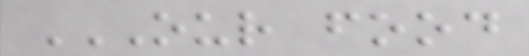OUR FOOD
